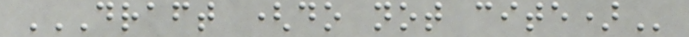DRAFT (DO NOT CITE)
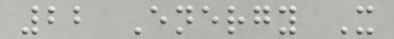22 Energy X
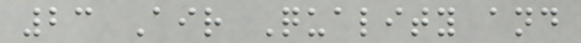23 Air Quality and
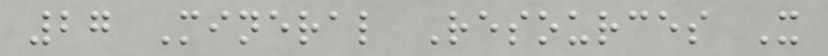27 Mineral Resources X
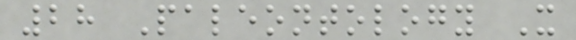28 Paleontology X
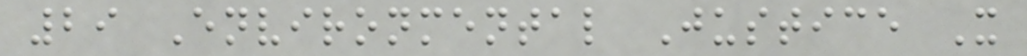29 Environmental Justice X
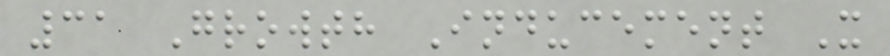31 Growth Inducement X
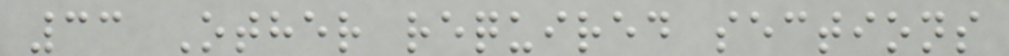33 Other required sections
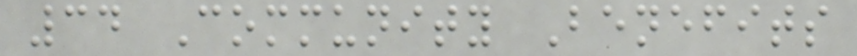34 Community Benefits
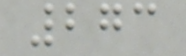273
